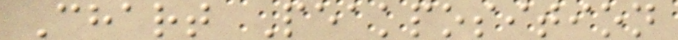Chart Peakposition
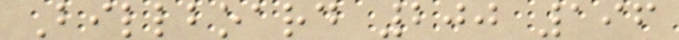Billboard 200 196
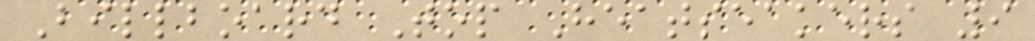Billboard Top Heatseakers 9
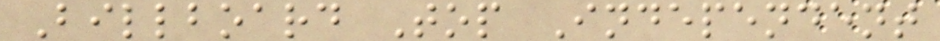Billboard Top Independent
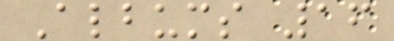Albums 16
